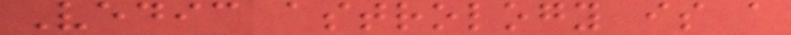Vedic astrology is a
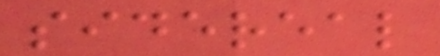sidereal
